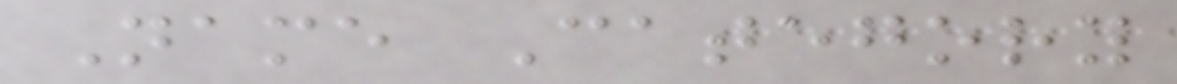Name Category
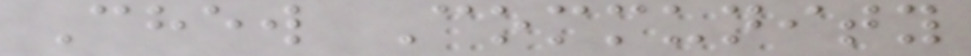Chew Community
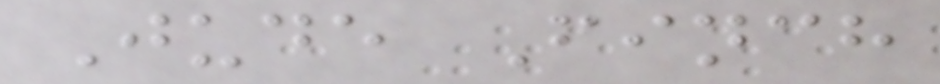Jude Finch
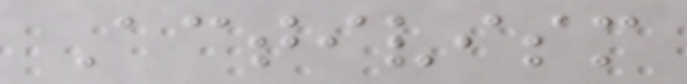Activism
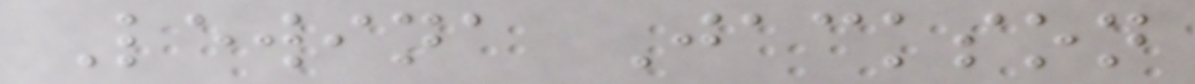Lewina Jackson
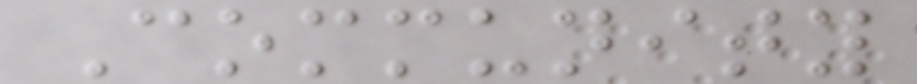Community
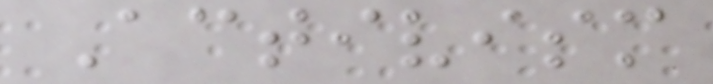Activism
